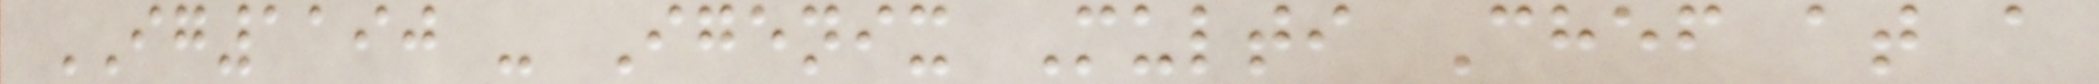IG1190 - Igenix Multi Chef at a
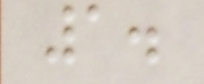1.
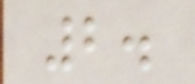2.
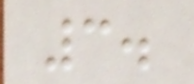3.
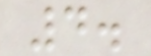4.
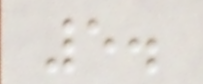5.
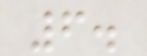6.
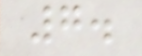7.
